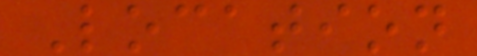Location
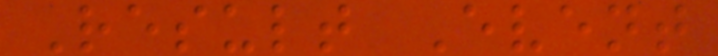Result Event
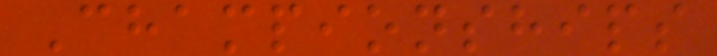Championships
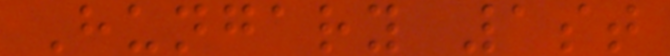Hungary 1st
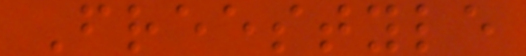Freestyle
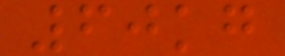60kg
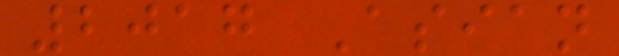2017 Asian
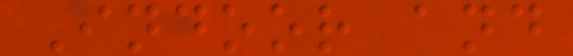Indoor and
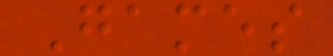Games
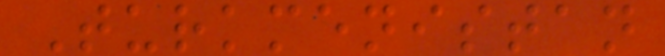Turkmenistan
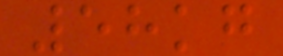58kg
